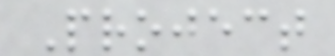Project
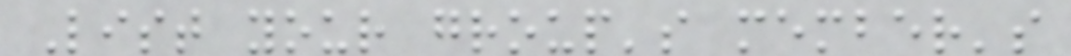List your group's member's
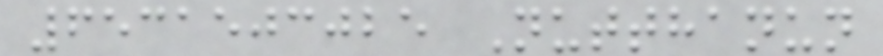6531503025 Nutthanun
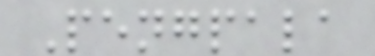Pengpala
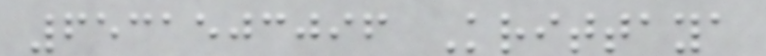6531503096 Krittaya
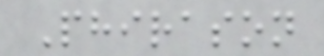Phirason
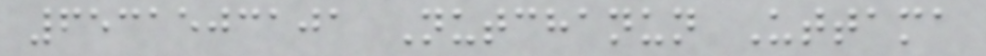6531503101 Nutchanun Uttama
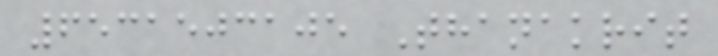6531503105 Thanakrit
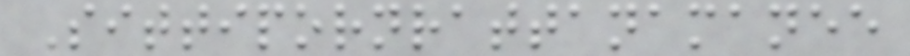Sittipornrattanamanee
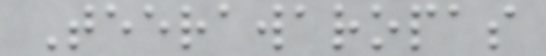Teerawaropas
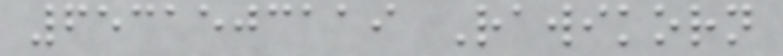6531503119 Rawikorn
